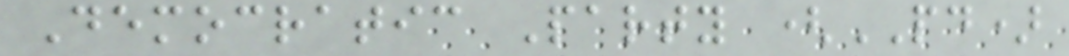Democratic Party (PD)
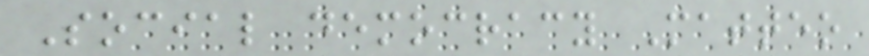Social democracy Matteo
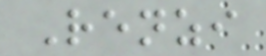Renzi
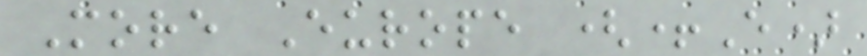More Europe (+E)
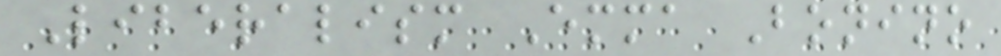Liberalism Emma Bonino
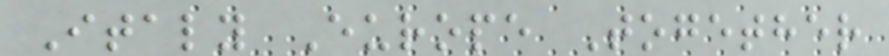Italy Europe Together
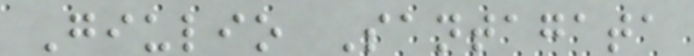Giulio Santagata
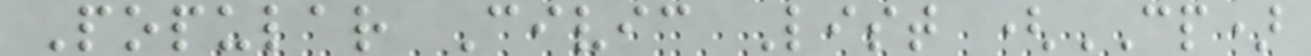Popular Civic List (CP)
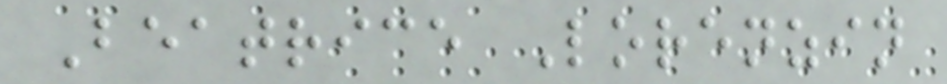Beatrice Lorenzin
